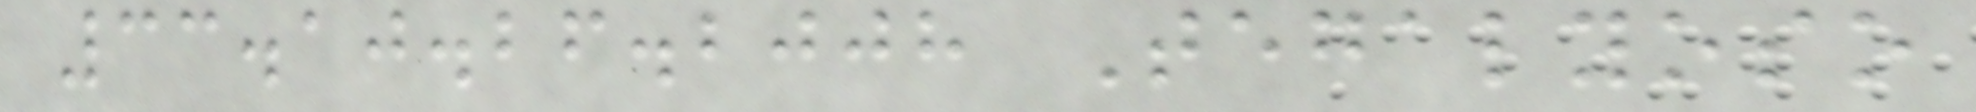33.10.26.2008 Tegalyoso
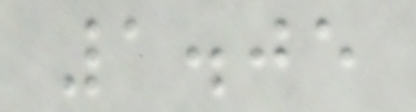1.05
